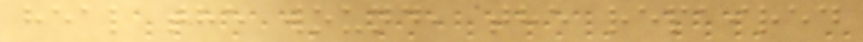heal the wound, the repaired
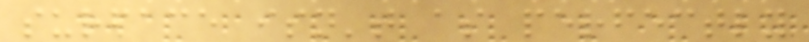surface isn't as perfectly
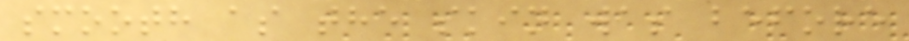smooth as the skin was before
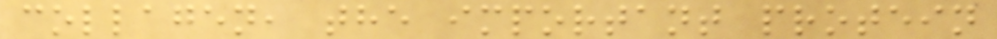collagen, the important protein
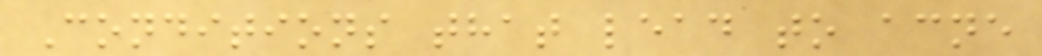Conditions that lead to acne
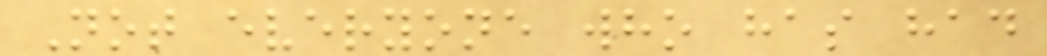Not everyone who has had
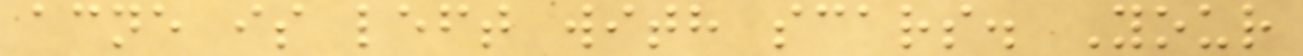acne is left with scars. Your
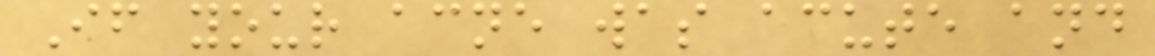If your acne was acute and
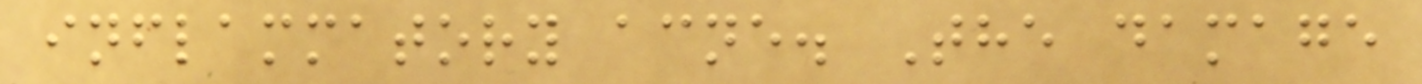inflammatory acne. The damage
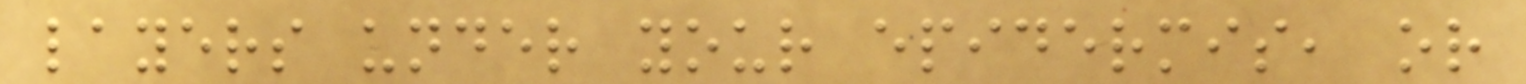layers under your epidermis, or
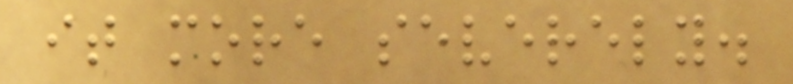it more severely.
